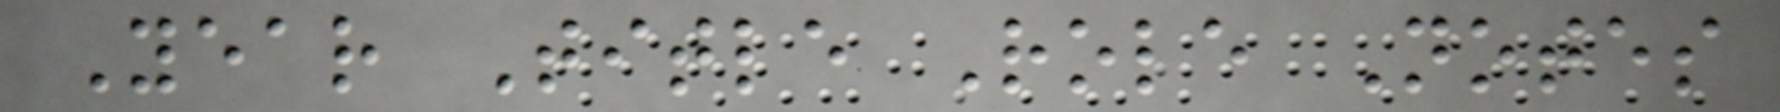Year Title Role Notes
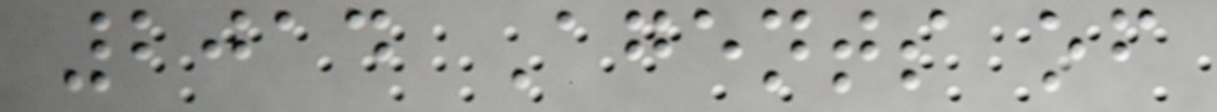2014 Agents of
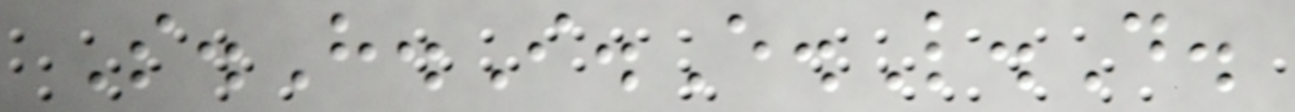S.H.I.E.L.D.
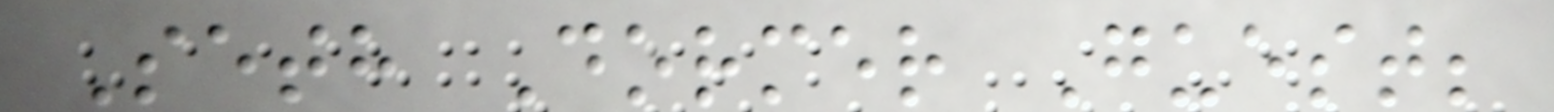Seth Dormer Guest;
